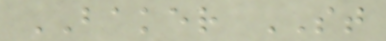BAKER ST
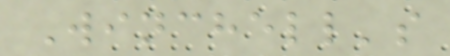Winchell's
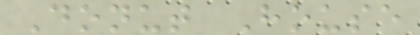Donut House
